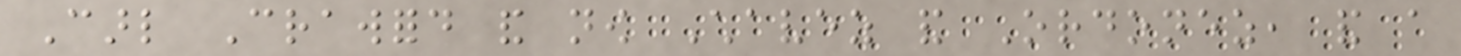Carl Crawford and now Chavez and Ordonez, and a
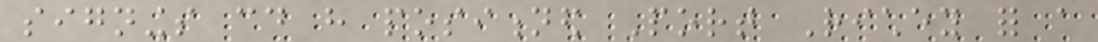signings could have positioned Port Richey for a
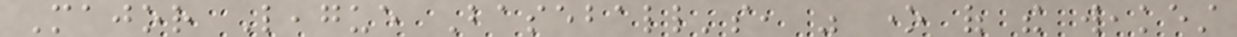Major League Baseball's, was one of the weakest
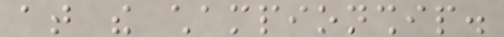at the championship.
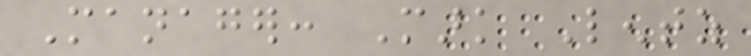Manager: Mark Lentz
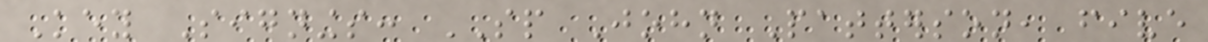Key Signings: SP John Patterson, five
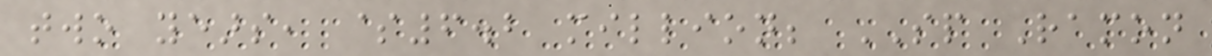two years, $6.2 million; SP Ramon
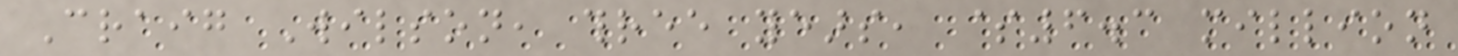Craig Wilson, three years, $6.3 million
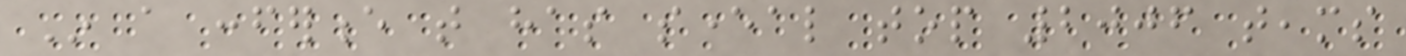In a conference that has several top 2006 teams
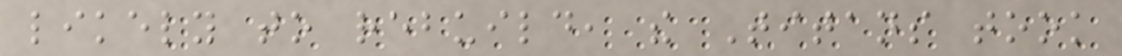likely to rebuild, the Titans took
